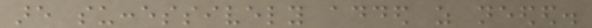are successively added as needed.
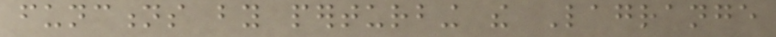functions by perturbing the Lagrange
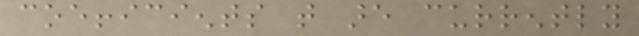coefficients that are currently
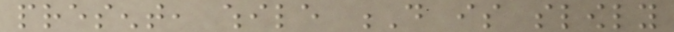present, while D is slowly
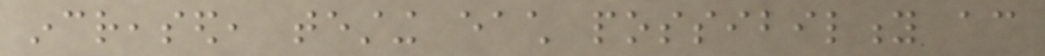increased, testing each possibility according
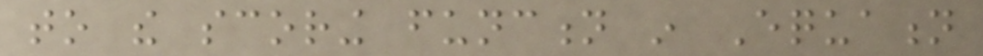to the scoring function in Equation
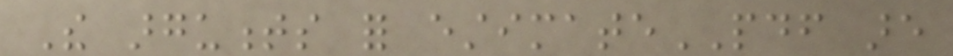The arguments for estimatePDF are
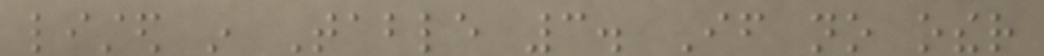listed in Table 3. If no other
